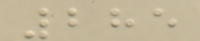285
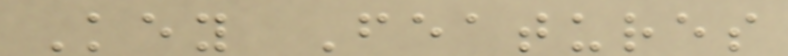Key Features
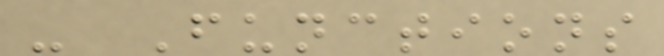- Functions
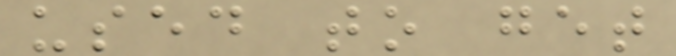used to get
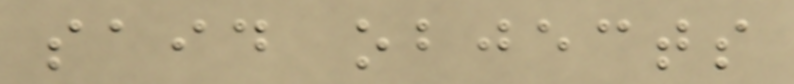said objects
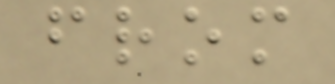from
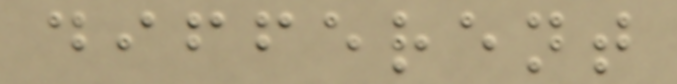different
